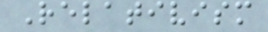Relativism
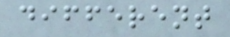different
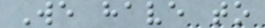We have to
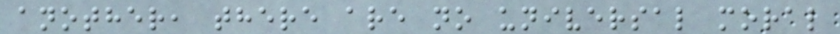another, there are no universal moral
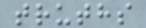truths
